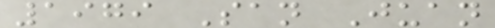1979 San Juan
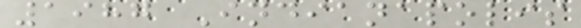1987 Indianapolis
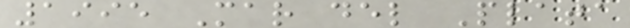1995 Mar del Plata
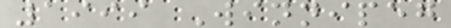1999 Winnipeg
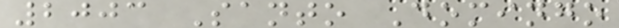2003 Santo Domingo
